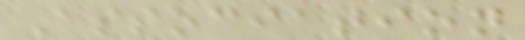Association
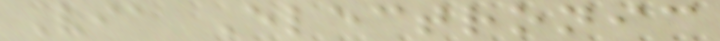Via Electronic
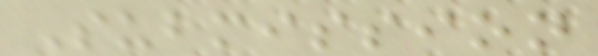Submission
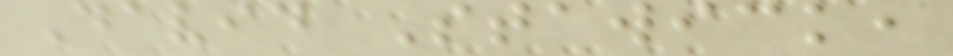David Stawick,
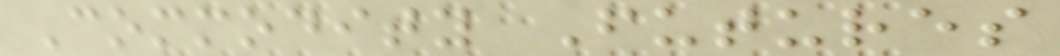Commodity Futures
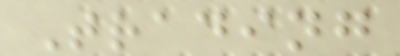Trading
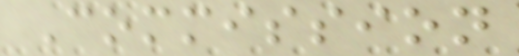Commission
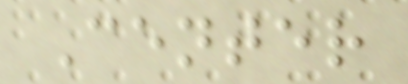Center
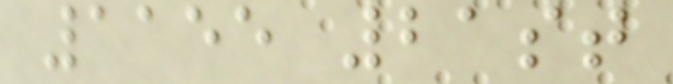1155 21st
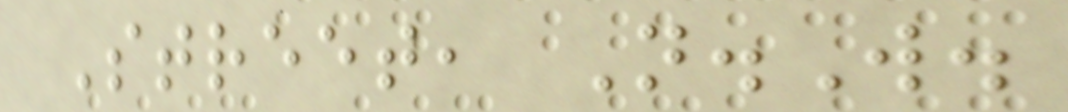Street, N.W.
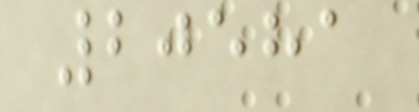20581
